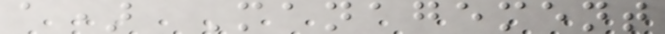a) Management
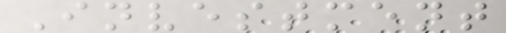Investment
